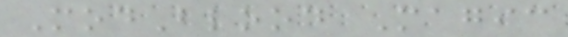ModBlood Magic
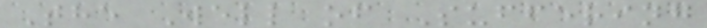The Well of Suffering
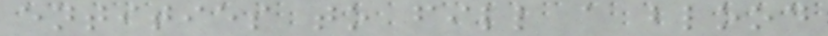entities to fill a blood
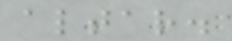altar.
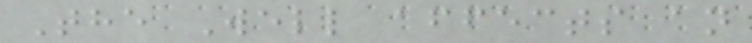The Well affects an
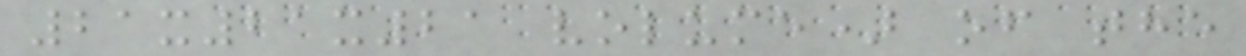21x21x21 volume) of the
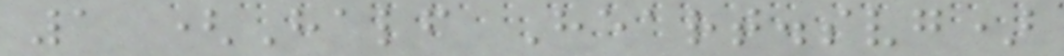1 (Half Heart.svg)
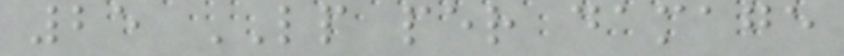25 LP per damage
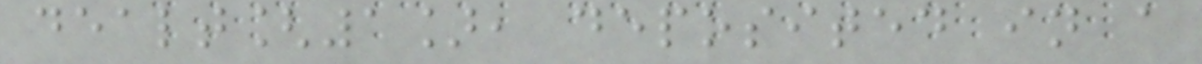dealt[1], deposited in a
